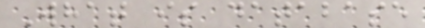What is database
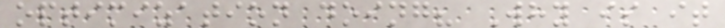optimization doing? Why is it
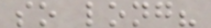so long?
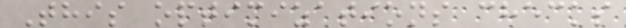This optimizations checks
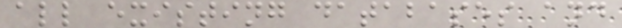all existing databases and
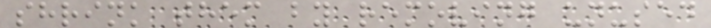shrink them by removing unused
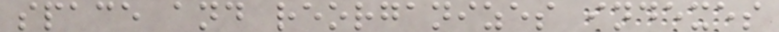space and reorganizes indexes
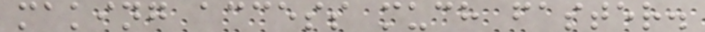making access much faster.
